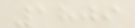1809
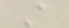A
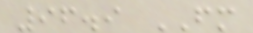96.9 FM
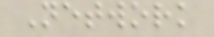Network
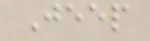Jeep
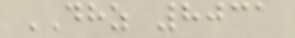DHZ 8031
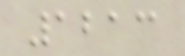1213
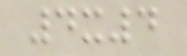4x4
